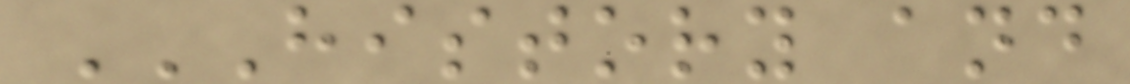HISTORY AND
